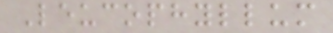Leucophyllum
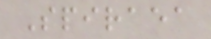Spiraea
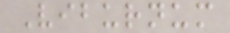Viburnum
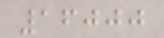16000
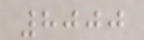8000
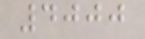4000
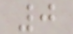0
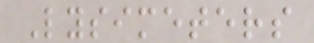Lysimeters
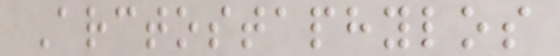Arctostaphylos
